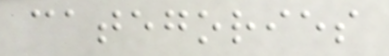categories
